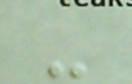-
